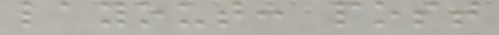layout: post
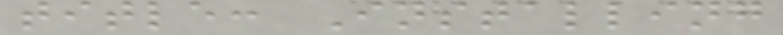title: Installing
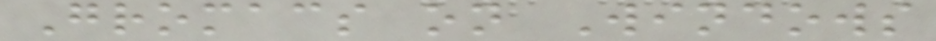Gromacs on Windows
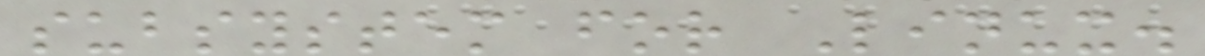subsystem for Linux.
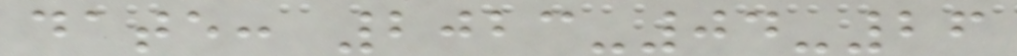date: 2023-04-26
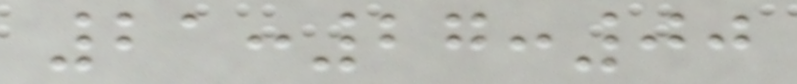21:27:00
